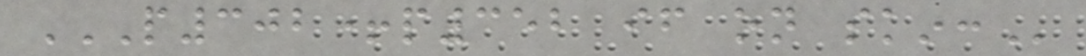P302+P352 IF ON SKIN:
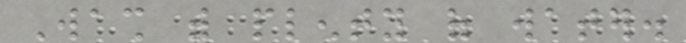Wash with plenty of water.
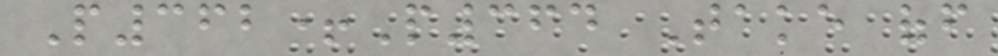P362+P364 Take off
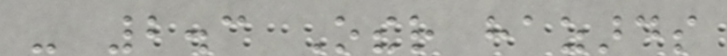- 2.3 Other hazards
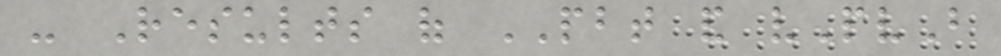- Results of PBT and vPvB
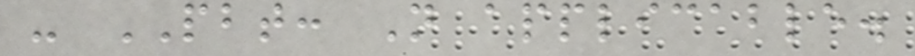- PBT: Not applicable.
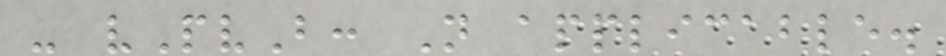- vPvB: Not applicable.
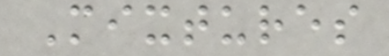Mixtures
